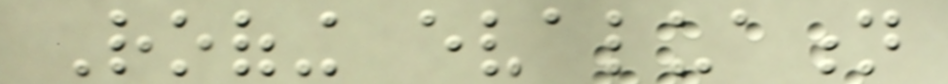Roofing evaluation
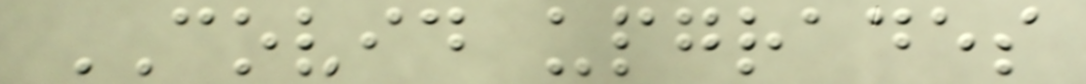COVID upgrades
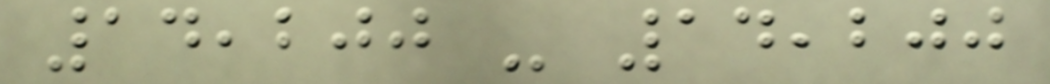14,200 - 14,200
